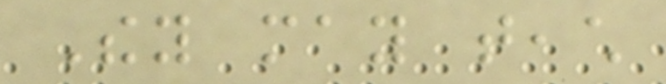They may teach
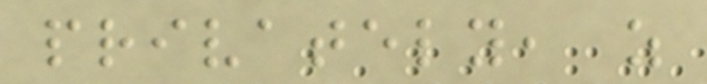privately, as
